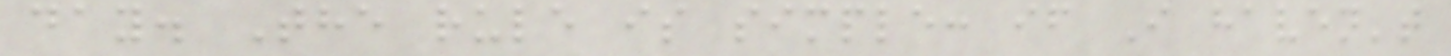day. The rule is simple: if I haven't
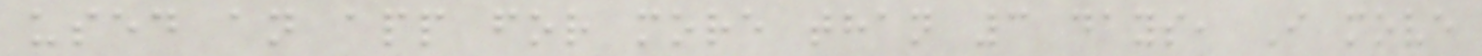used an app for more than 3 days, I move
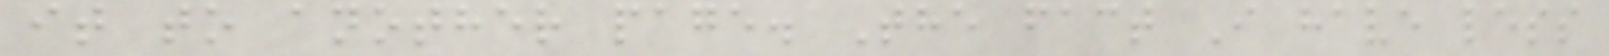it to another page. The fact I have less
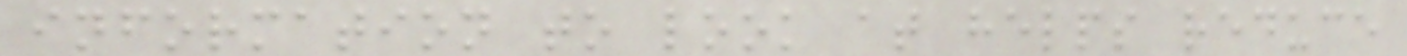information to look at helps reduce
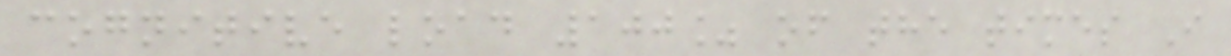cognitive load 100% of the times I
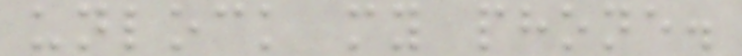unlock my phone.
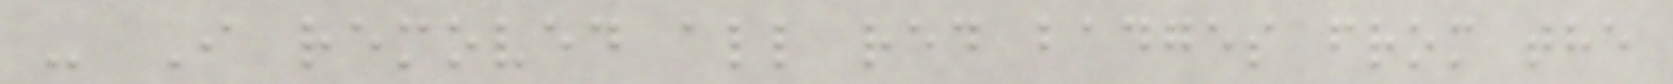- I removed all red badges from the
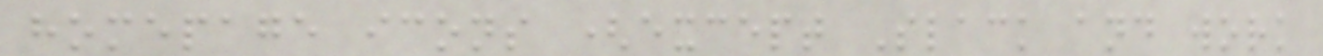homepage icons (except Slack and work
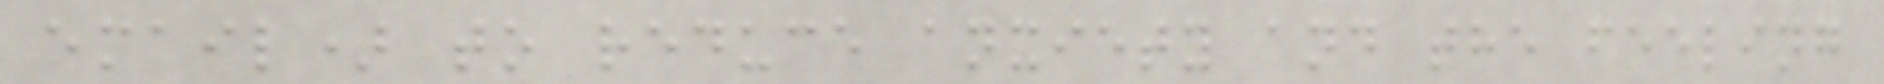email) to reduce anxiety and the feeling
